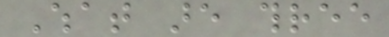What are three
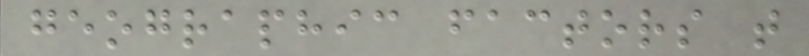geographic factors that
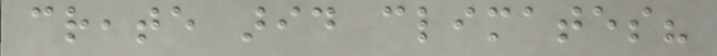create arid climates?
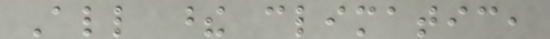All these climatic,
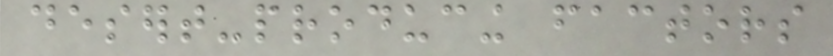desert-producing factors
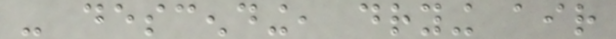- descending, drying air
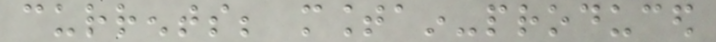currents; mountain-produced
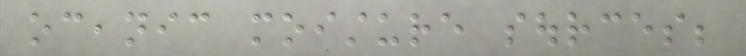oceanic moisture sources;
